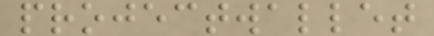projectwallet
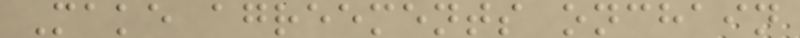Make agreements onchain
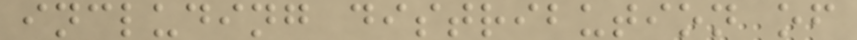including distribution of
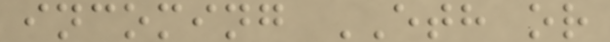incoming ETH or
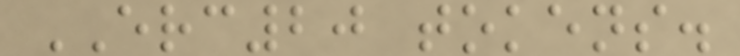ERC20 tokens.
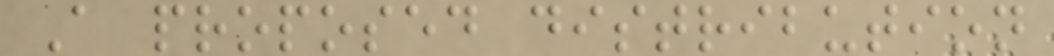A proposed distribution
